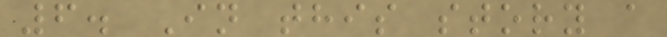6. In this story a
